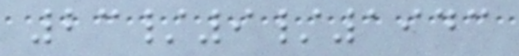23/9/1943
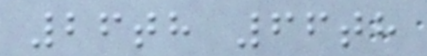26th 66th
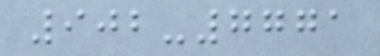902-7771
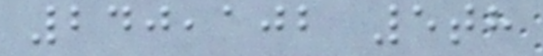240,102 5th
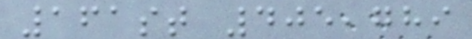161st 405,789
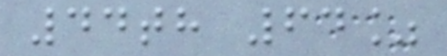44th 64%
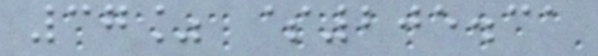37% $205.31
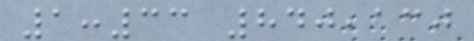1:33 840,130
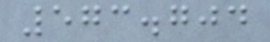573.704
